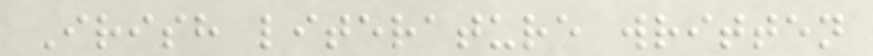Irish literature written
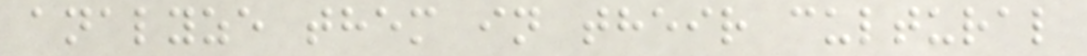analyze them in their cultural
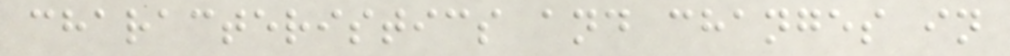characteristics and changes in
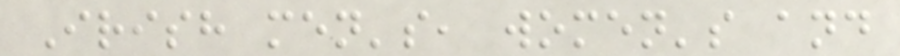Irish men's, women's and
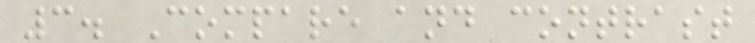3. Compare and contrast
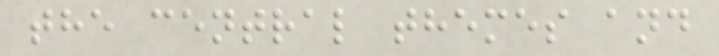the central themes and
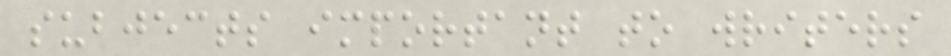subjects important to writers
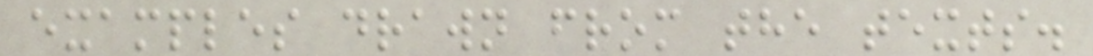examples drawn from the texts.
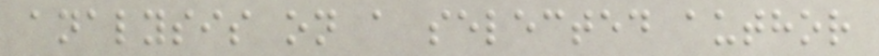analysis on a selected author
